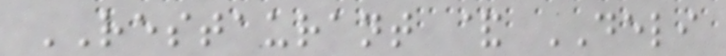RESTAURANT & DELI
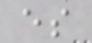es
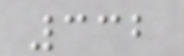332
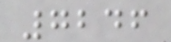7246
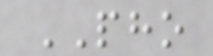PHO
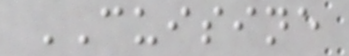CUISINE
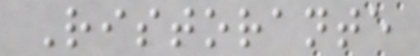Ristorante
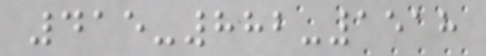415-882-1518
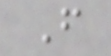F
